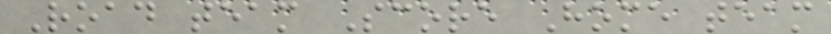Road team Score Home team
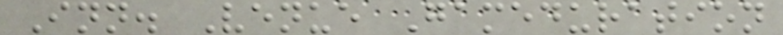Inn. Venue Gameduration
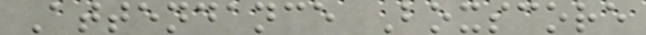Attendance Boxscore
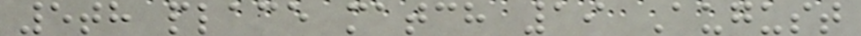5th place match 19 August
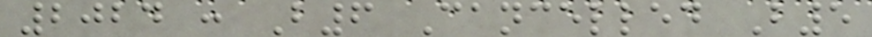2024 : B6 Cancelled B5
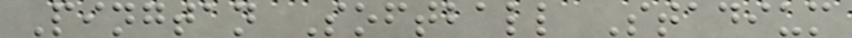Pingtan Softball Stadium
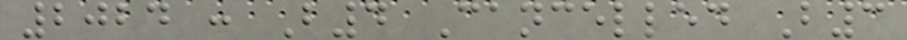2024 : B4 Cancelled B3
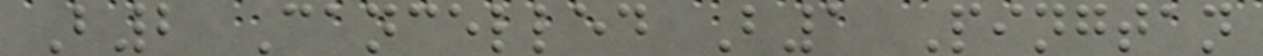B2 Cancelled B1 Pingtan
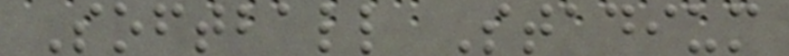Softball Stadium
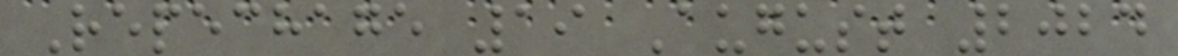Repechage 19 August 2024
